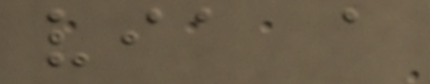via a
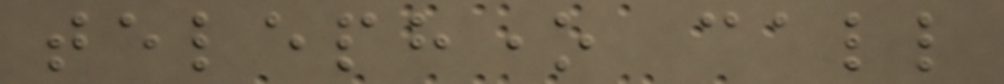telephone call
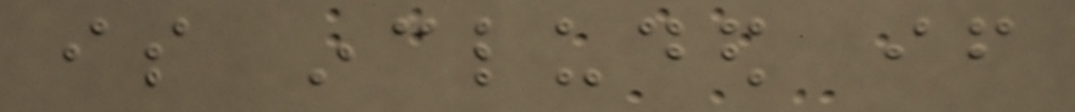is included if
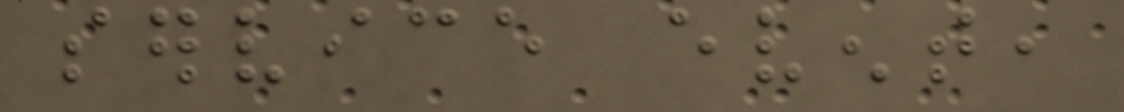service event,
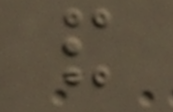and
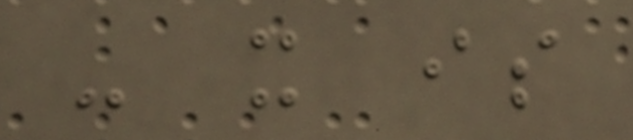- it is
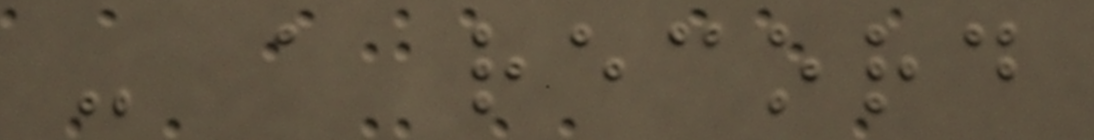- a record
